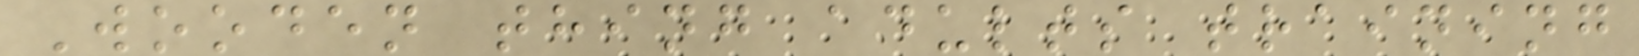Wooden thing adults training
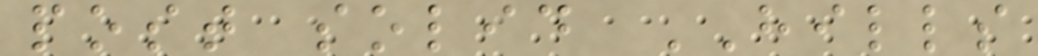post solid HILLS
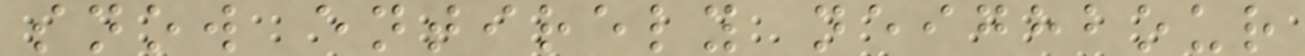snow entirely neighbour
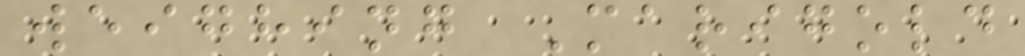weighing Marigold
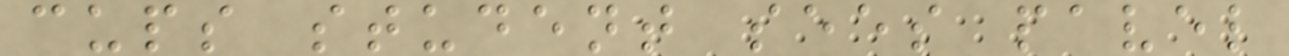cups student sees pavel
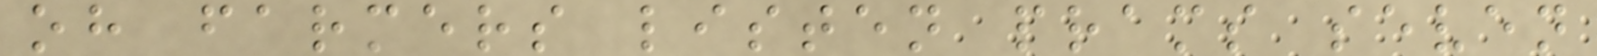oh farmers listen prams seven
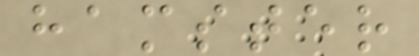hamster
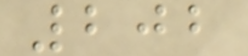202
